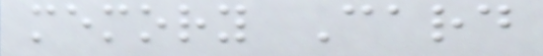memory Card
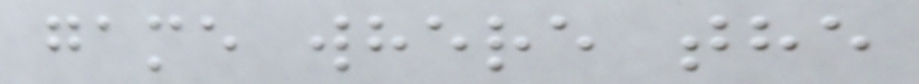game where the
